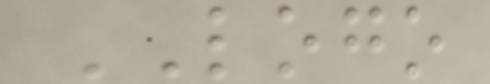LOGO
